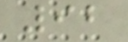92
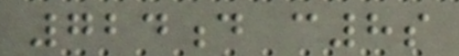724d c8s
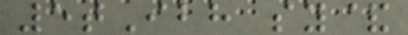5tIbh sy&
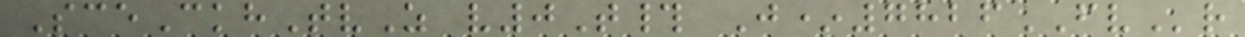SceCkhTvZ v0T# J*7826FVr
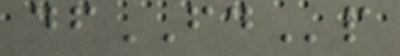dfFDp
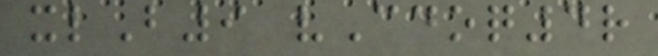xlB9 vCdoq4r
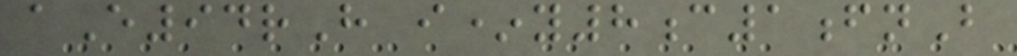aE94rH i*y8c1fnB
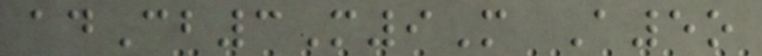adCb3M9M A5o
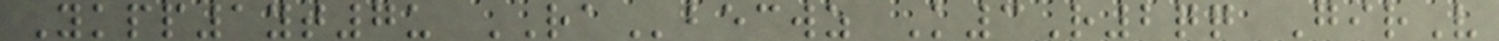Ykpp1yt7u RAbecwz K3R2qq GirV
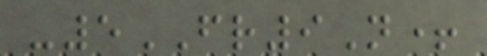-5FR9N+
